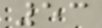53
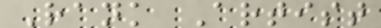Rank Artist
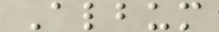Album
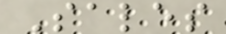Sales
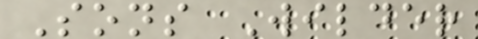Sons Wilder
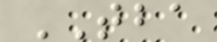TBA
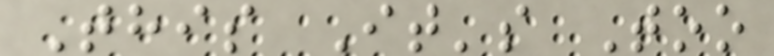This It's Too
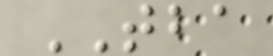TBA
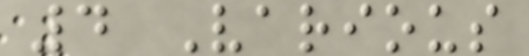4 Various
